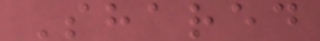Shared
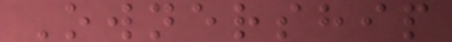Ownership
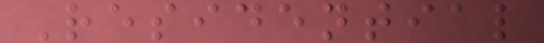Residential
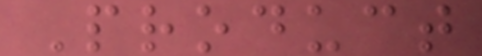Product
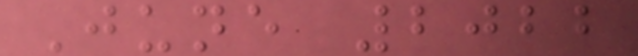June 2022
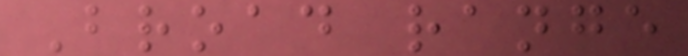Broad range
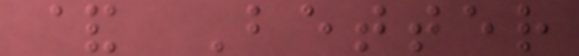& Better
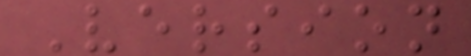Version
